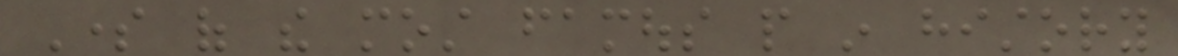Some of the most famous people in history
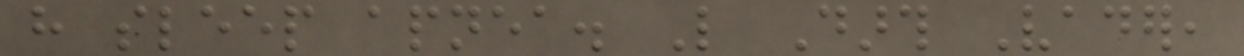have sleep apnea. Like Darth Vader,
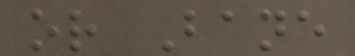or Bane
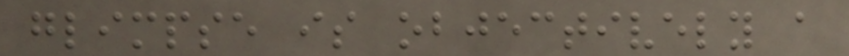glimpse is objectively a
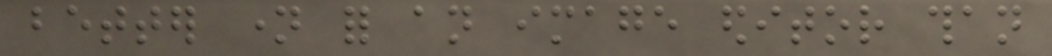better name for an image editor than
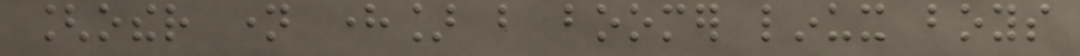[other name here] but boomer linux boys
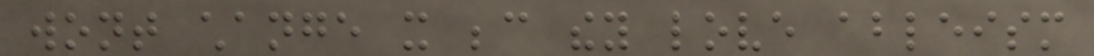wont change it because they love ableism
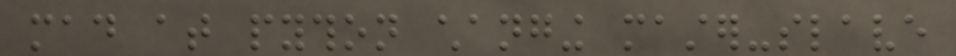mad at python changing master-slave
